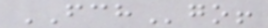FCHgo!
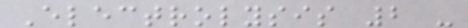Electrolysis 2 -
